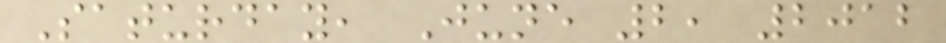Saturday, June 2, 2012
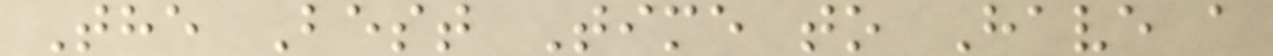The Best Time to Have a
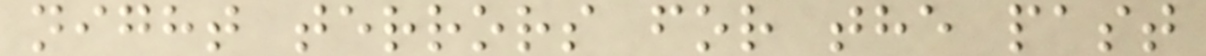night terrors for the past
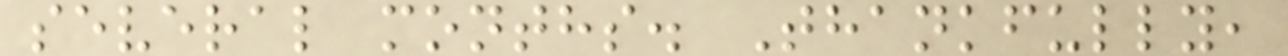several months. Thankfully,
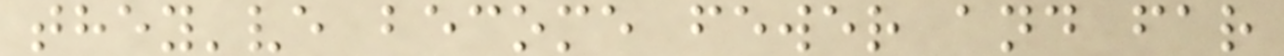they've become fewer and far
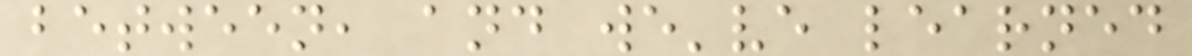between, and we've learned
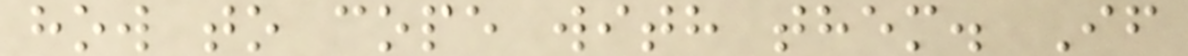how to cope with them. If
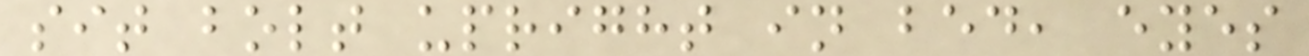sit bolt upright in bed, eyes
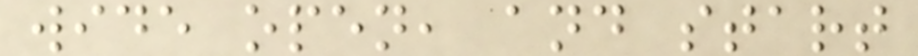wide open, and start
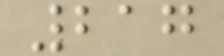217
